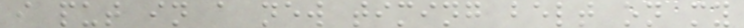i put in a new timing belt on my
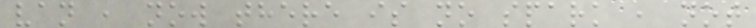van , now there is no spark , not
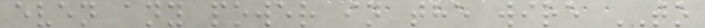even any power in the wire TO
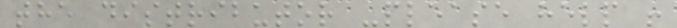the distributor -please help !
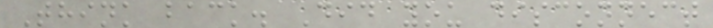Think back. Did you disconnect
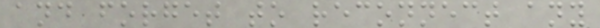and forget to reconnect any
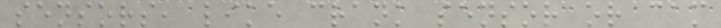sensors, like crank sensor or cam
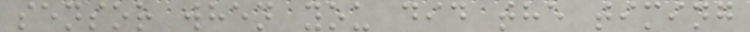sensor when you did the timing
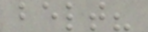belt?
